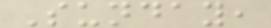Sunday,
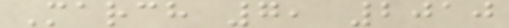March 7, 2010
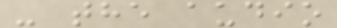- the audio
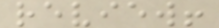review!
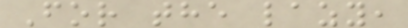For the lazy,
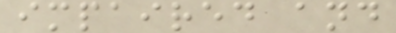impaired and
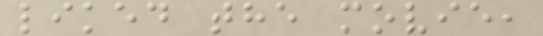liked the movie,
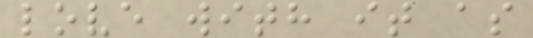love with it as
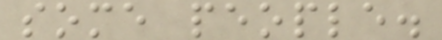some people.
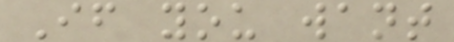If you want
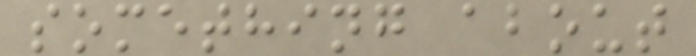something about
